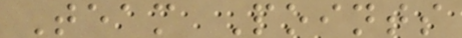Team Points
